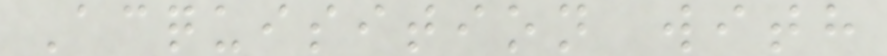Acquisition with
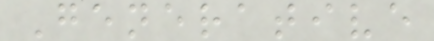Generative
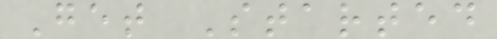Get Started
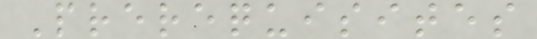Prerequisites
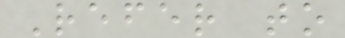Refer to
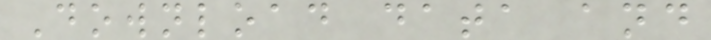Download data and
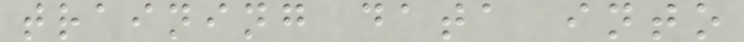training data into
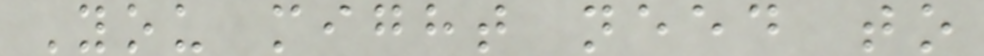You might need to
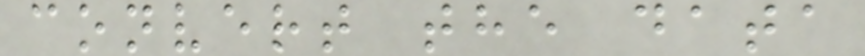convert the data
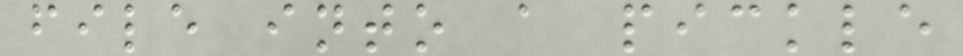file into a pickle
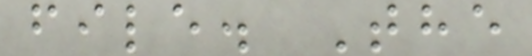file. The
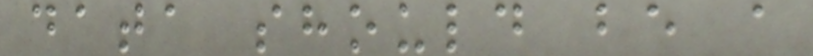data should be a
